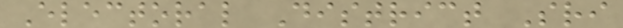Electoral District Sri
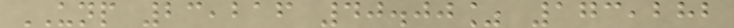UNP 23,216 40.00% 173,282
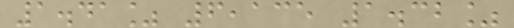1.41% 6,135 1.32%
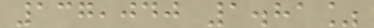137,040 1.81%
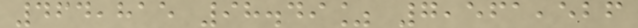464,815 98.49% 7,561,526
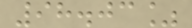98.03%
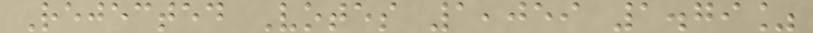Rejected Votes 1,059 1.79%
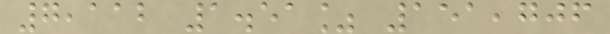7,112 1.51% 151,706
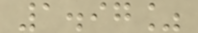1.97%
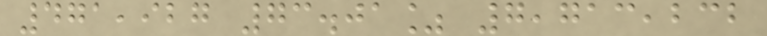471,927 73.01% 7,713,232
